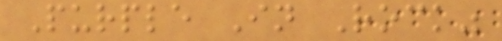Purple In Rock"
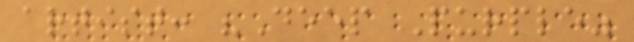artist: "Deep Purple"
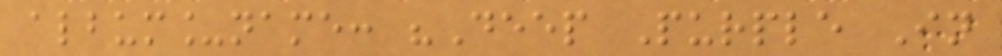album_name: "Deep Purple In
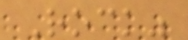Rock"
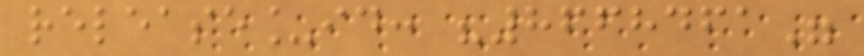release_id: "8668461"
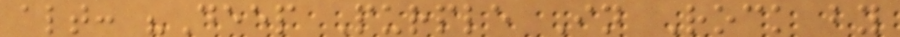alt: "Deep Purple In Rock by
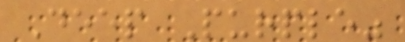Deep Purple"
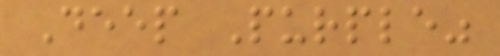Deep Purple"
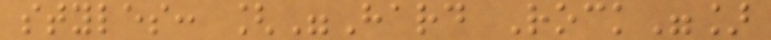styles: ["Hard Rock"]
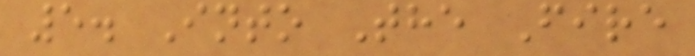5. Into The Fire
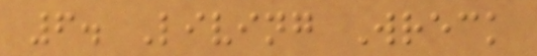6. Living Wreck
